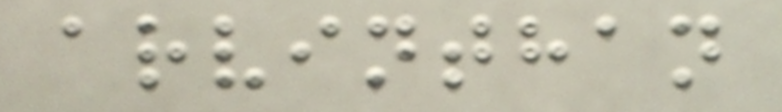arvinthan
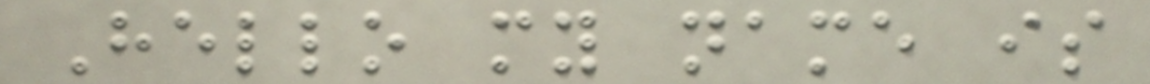Hello my name is
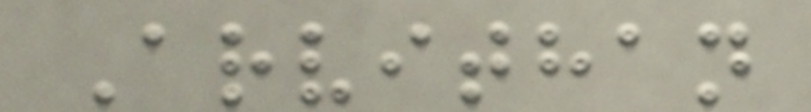Arvithan
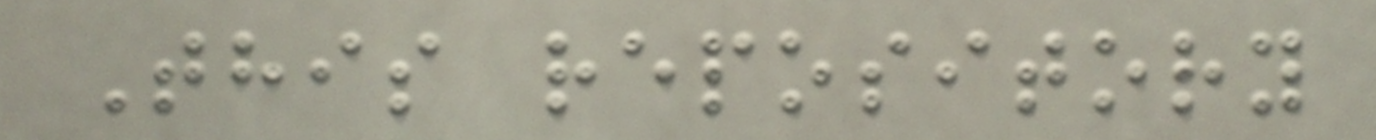This repository
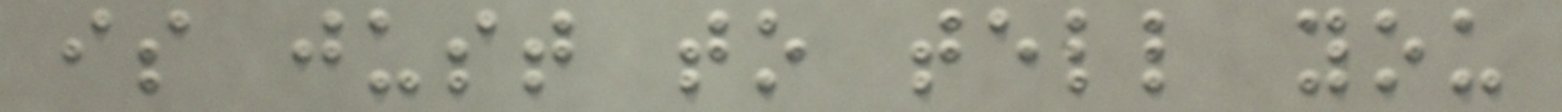is just to tell you
